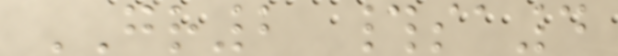GR2 #sa4
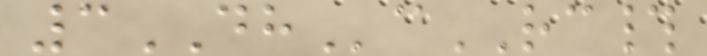3DHcRC#
